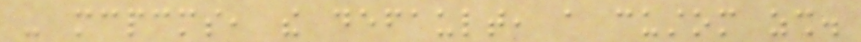- mcpcms, the default, a custom zsh.
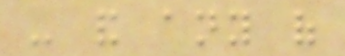- and any of
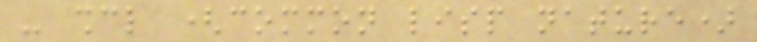- shcl (common lisp nature)
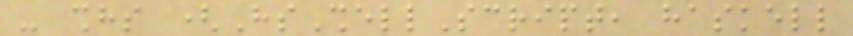- shhs (HsShellScript, haskell
